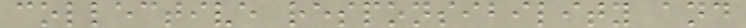collective responsibility and
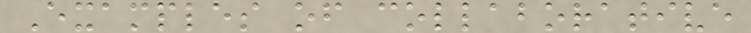Examples of collaborative
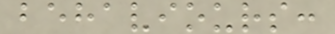behaviours:
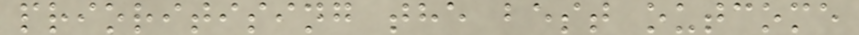prioritising the best outcome
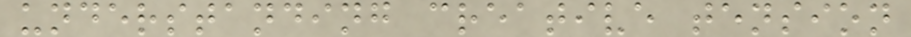understanding creative tension
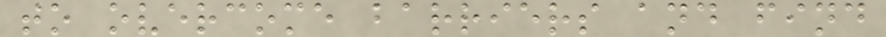to overcome barriers and find
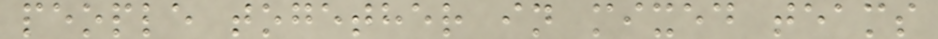people together in mixed teams
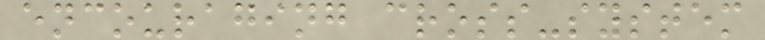encouraging cross-system
